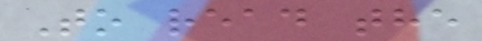To read the
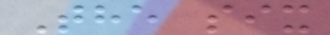The six
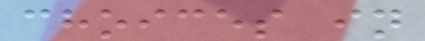choices in
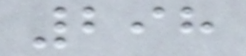298
